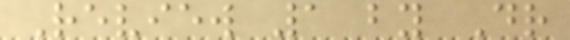Review 1 by Dr
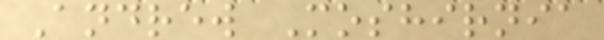Andrew Moshirnia
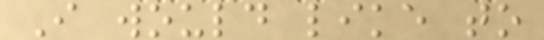I would like to
